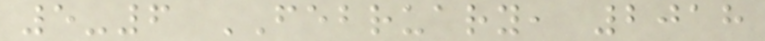5-6 FEBRUARY, 2018
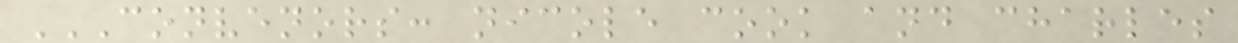CONVENORS: NICOLE COOK AND CHARLES
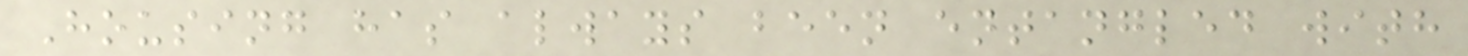Housing has always been entangled with
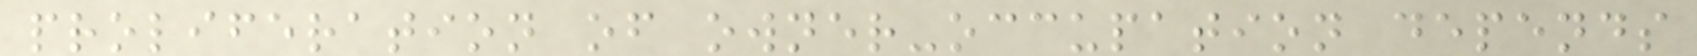proliferation of owner-occupation depends
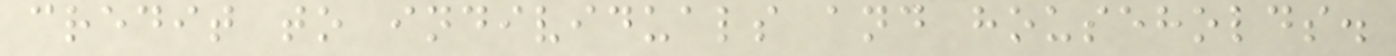credit to individuals and households.
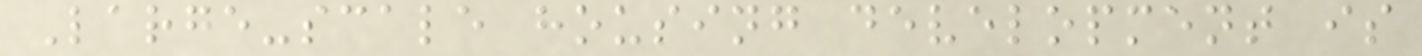Large-scale housing development is
